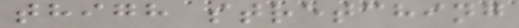thigh stretching
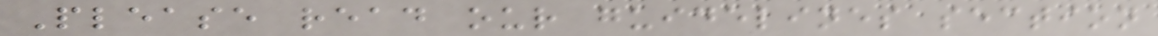Please read our guidelines section
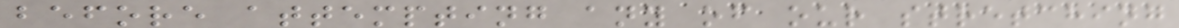before attempting any of our stretching
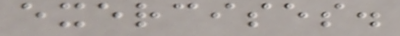exercises.
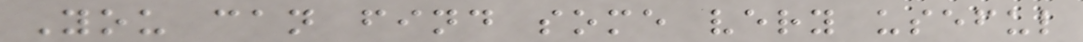You can find some very useful
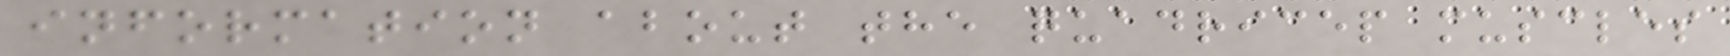information about the quadricep muscles
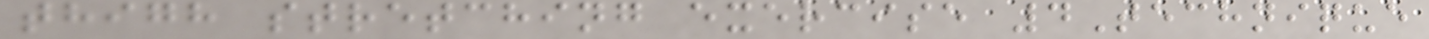thigh stretching exercise 4Technique
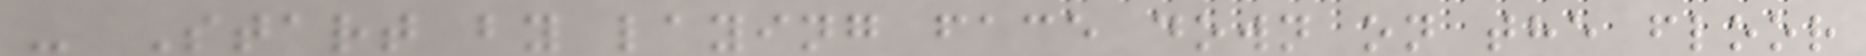- Start by laying face down on the floor
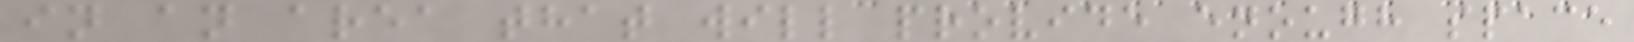in an area that will provide enough space
